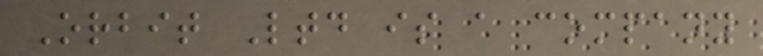Orbit Ltd is a company
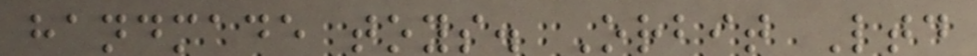handmade toys. Orbit Ltd
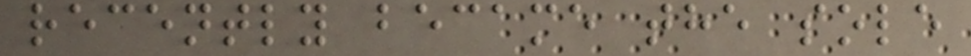recently became the sole
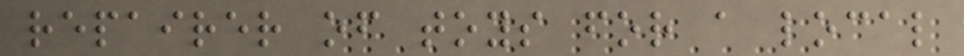repairer of toys for a local
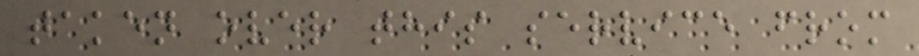taken over this service from
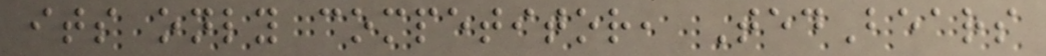its only competitor, TedBears
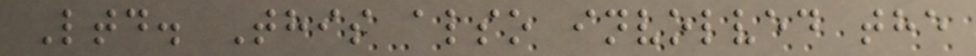Ltd. This also involved the
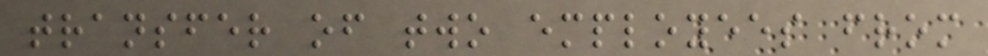transfer of two employees from
